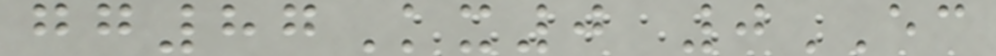gg87Kx0 0EC
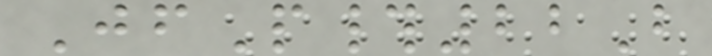JfP#22B
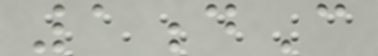1dC
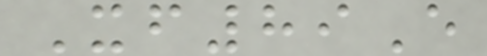Xf89E
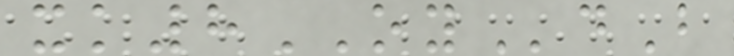xk8OYdB
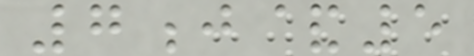7j&5
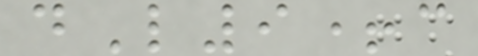dL9+c
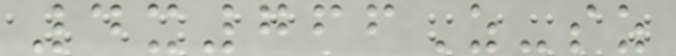4x766Z-sz
